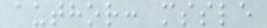author: mssle
